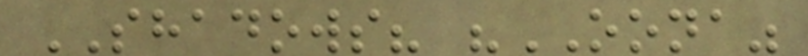SHADOWS? "OONA"
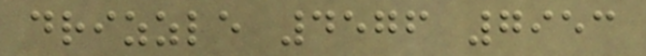drizzle 4576 7953
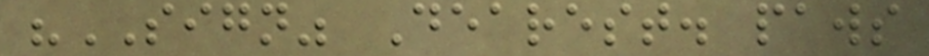"SIGN" Dearest. paws
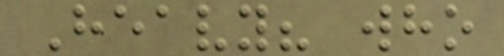Heavy? who
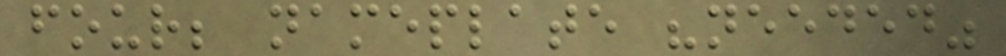four; nameplate "needed"
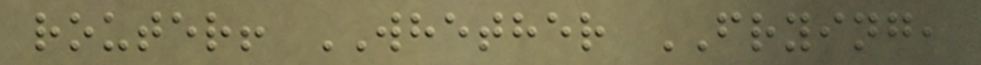router! WHETHER FRYING,
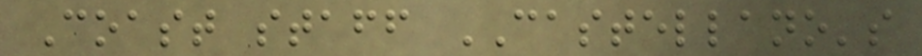Coast staff CASTELLANO's
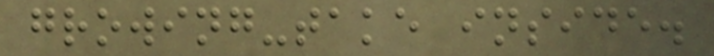growing-take inside.
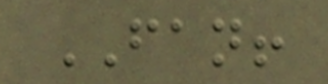FAN!
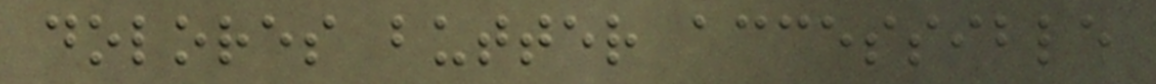dolores butter accessible
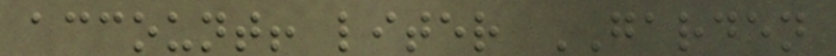account! liter GARDEN
